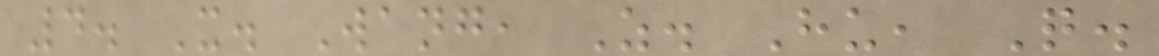4. X. Wang, Z. Hu, Q.
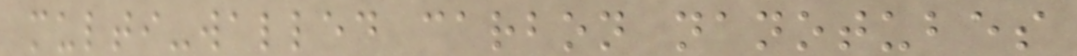multi-walled carbon nanotubes
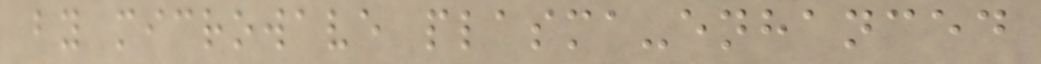by microwave plasma-enhanced
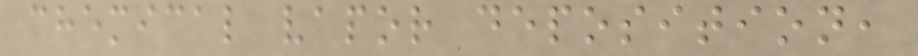chemical vapor deposition,
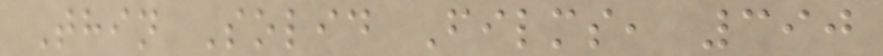Thin Solid Films, 390
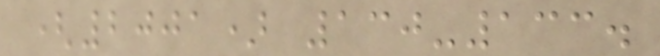(2001) 130-133.
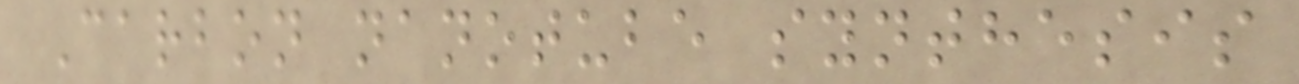Carbon nanotube synthesis
